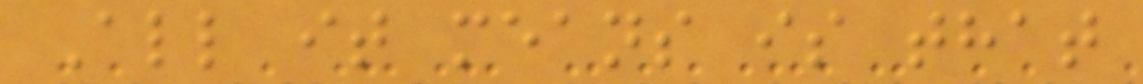All it means is that
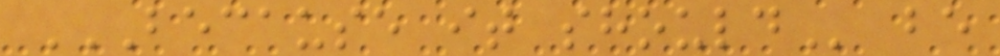BECAUSE IT SHOULD be
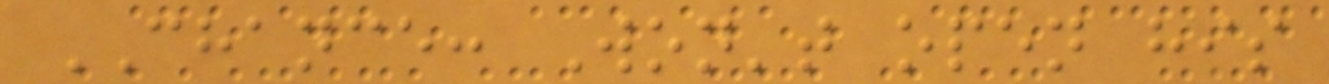CHANCE: Won't open his
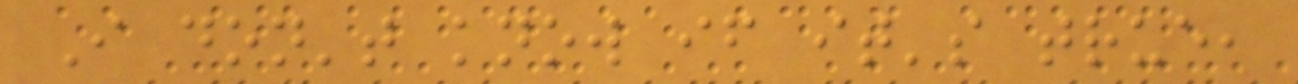I don't know if it's true,
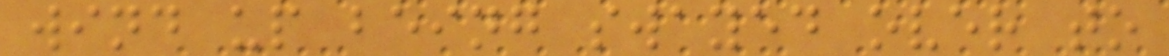wind up being swayed over to
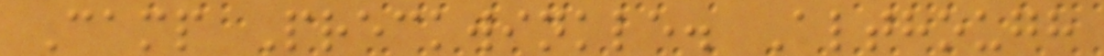Camp Preckwinkle. Although
